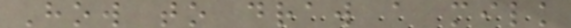How to draw a milk
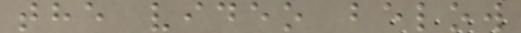the video below
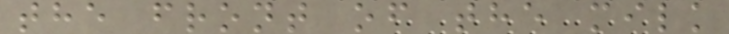the front of the milk
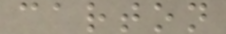carton
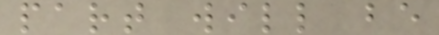part will be
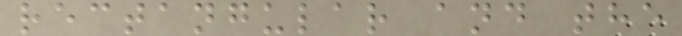rectangular and the
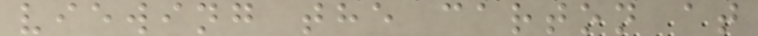viewing the carton at
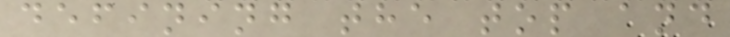defining the top and
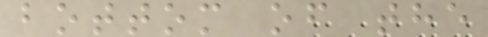bottom of the
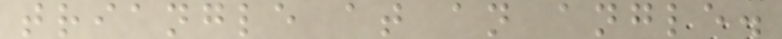triangle at an angle.
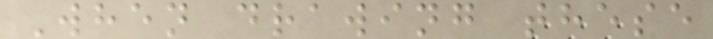When drawing these
